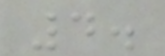4.
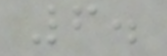6.
